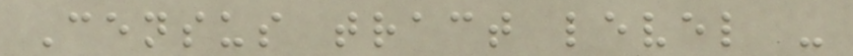Census tract level -
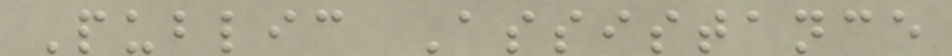Public Assistance
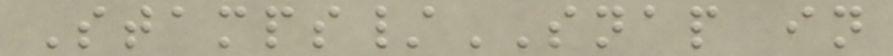Stamps/SNAP in
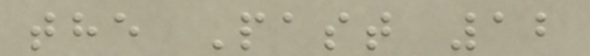the Past 12
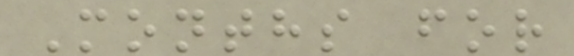Months for
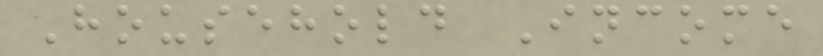Household Income
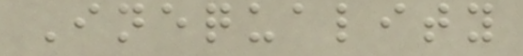Inequality
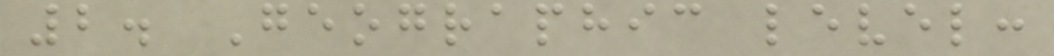2. Geographic level:
